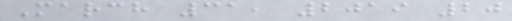March 31, 2019 20
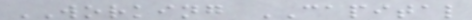WORKING CAPITAL
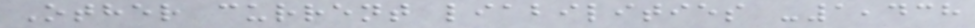Other current liabilities -1,438
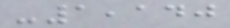-1,140
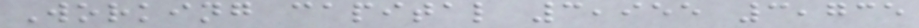Working capital 3,955 3,735
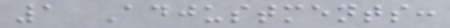1 Adjustments:
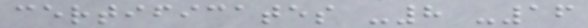certificates -8 -16
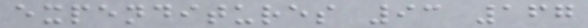expenditures 93 167
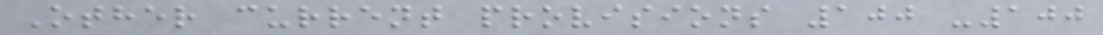Other current provisions 100 -100
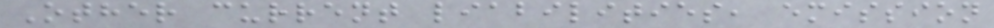Other current liabilities, emission
